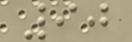90
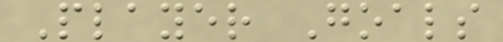Player Goals
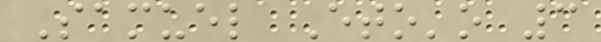Samuel Eto'o 3
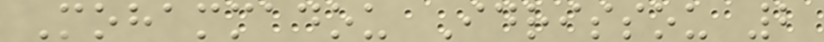Mohammadou Idrissou 2
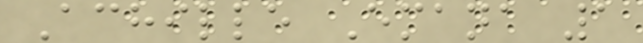Achille Emana 1
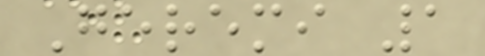Geremi 1
